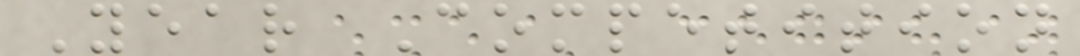Year Competition
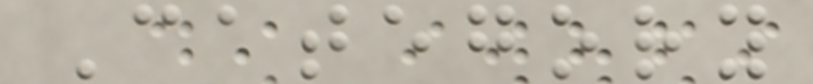Category
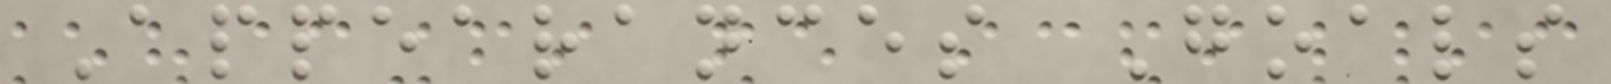Appearances Goals
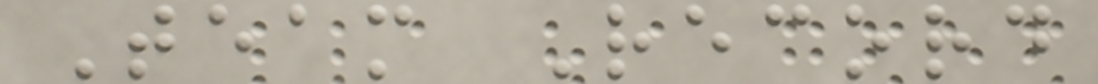Team Record
